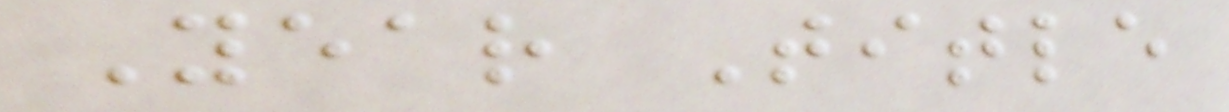Year Title
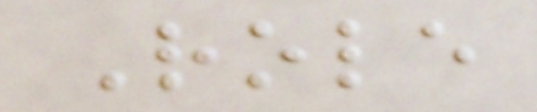Role
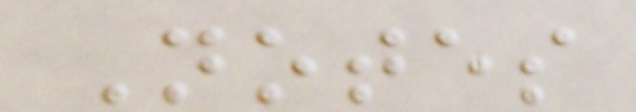Notes
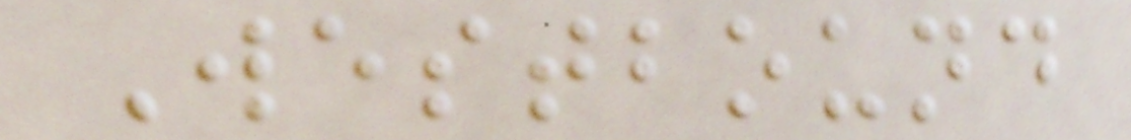Westbound
